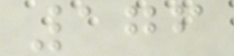176
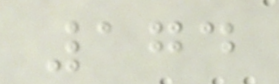174
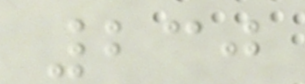230
